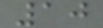10
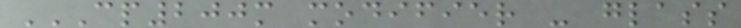CP200M MODIFIER - GLASS
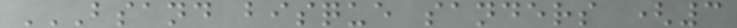BSAND BISQUE SANDERS (3
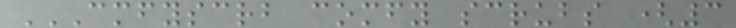CMFYSCRB COMFY SCRUBS (3
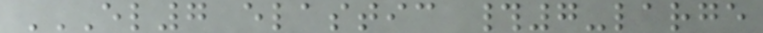EL7 ELASTIC #7-LARGE
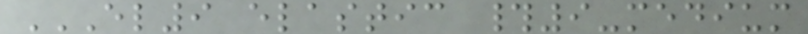EL9 ELASTIC #9-MEDIUM
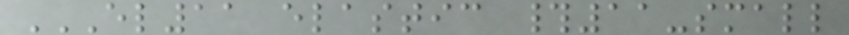EL11 ELASTIC #11-SMALL
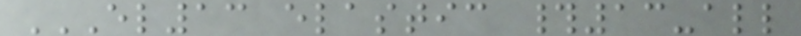EL13 ELASTIC #13-ALL
